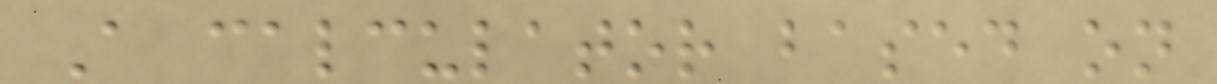A calculator based on
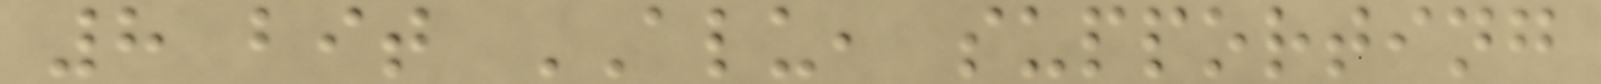8 bit ALU, supporting
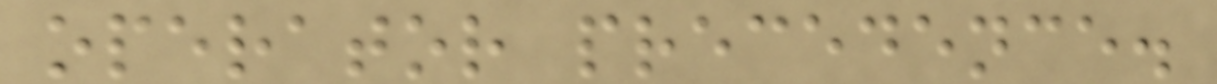operator precedence.
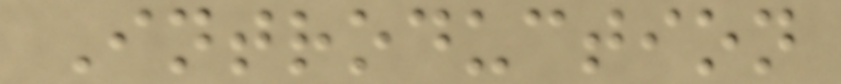Introduction
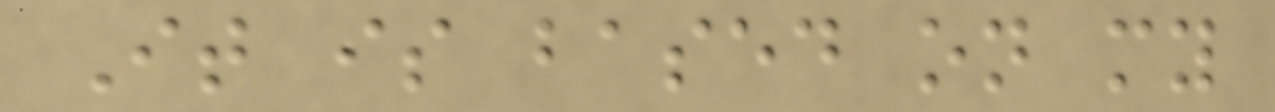It is based on my
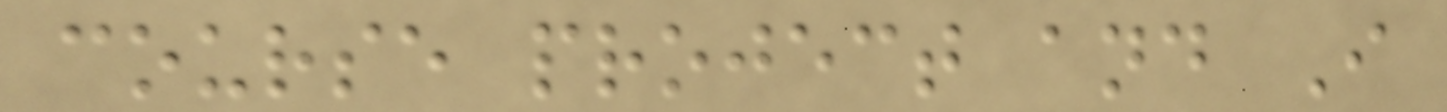course project and I
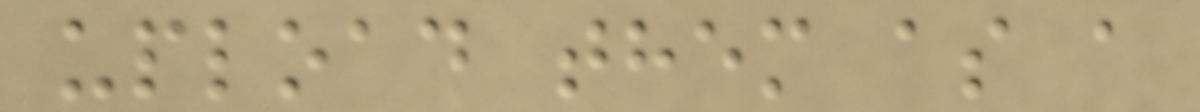upload them as a
